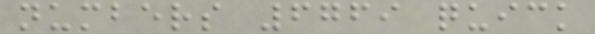numbers 6769 quick
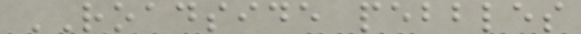ROADSIDE pebbles
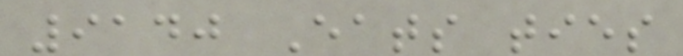9140 Eats ties
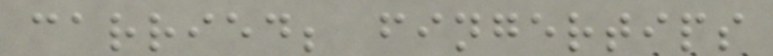carried; fingertips
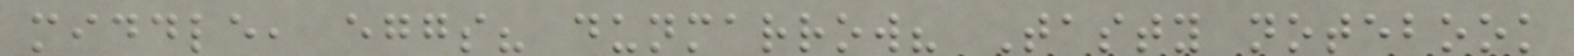middle, eggs? dunmarrow? Tasty notebook
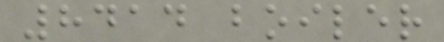8414 boiler
